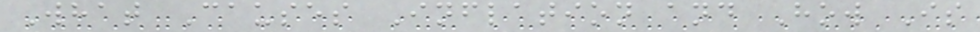What Causes Inflation and How Is
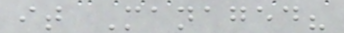it Managed?
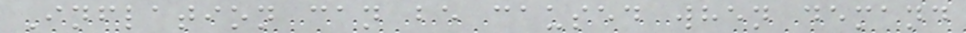Inflation can be caused when demand
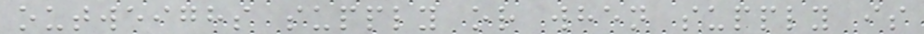outweighs supply or when supply is
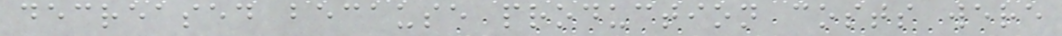decreased because production costs were
